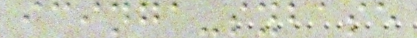icinga-sybase
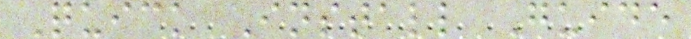Quick Install Guide
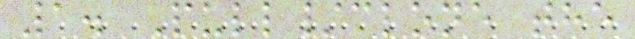1. Pull/clone the
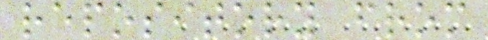repository from
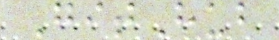GitHub
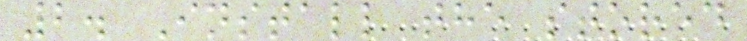2. Install the stored
